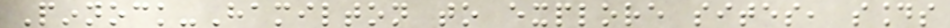Pinnock-Hamilton to explore sites, sounds
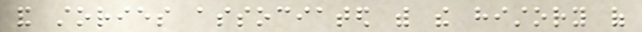and stories associated with the history of
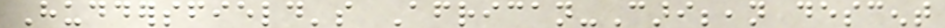Huddersfield's African-Caribbean descent
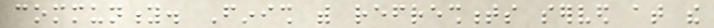community. Finish with refreshments served at the
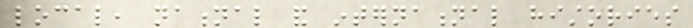local, national and international histories
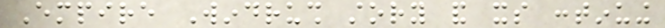Empire Windrush story and its continuing
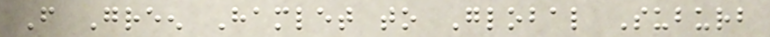From Green Hamlet to Global Suburb
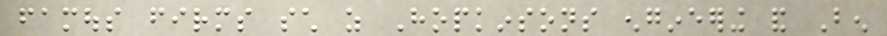famous firms such as Hopkinsons engineering and Ben
